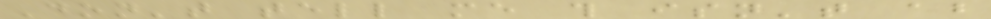Don't tell me this isn't about
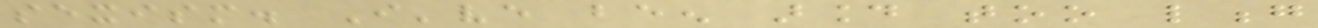sexism. I've been around too long
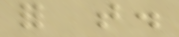for that.
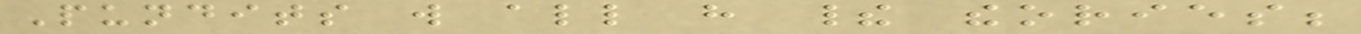Pundits will all have their theories;
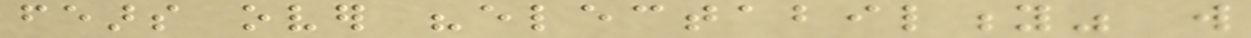fears over "electability" will
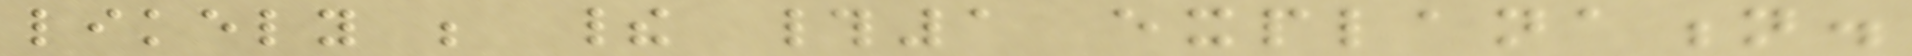likely be their #1 explanation.
